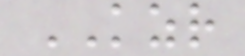KZR
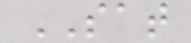SAT
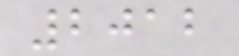2012
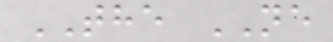THE NE
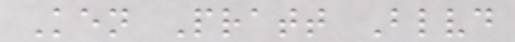Ken Pratt Blvd
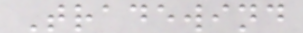Tradewind
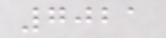7021
